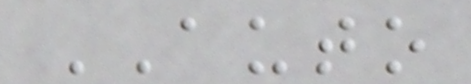AUTO
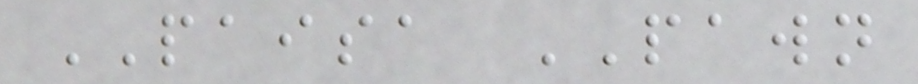PAISA PAWN
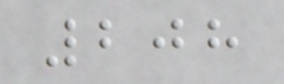208
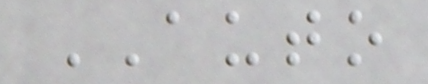AUTO
